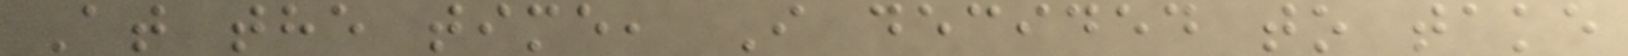At the time, I decided to take
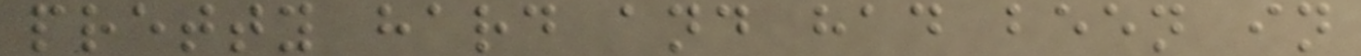pretty hard and had been in
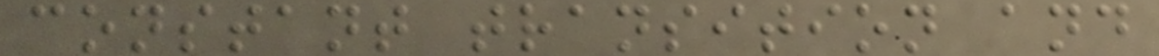constant transition and
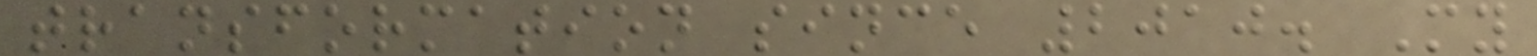transformation since 2010. My
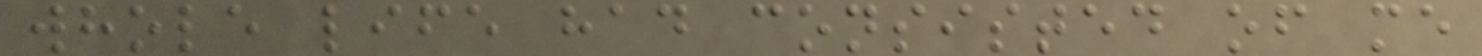whole life had consisted of me
